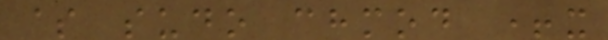$ sudo chmod +x
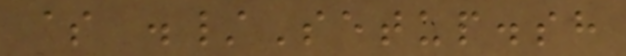$ ./Setup.sh
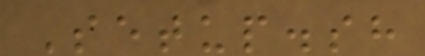Setup.sh
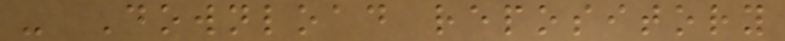- Download repository
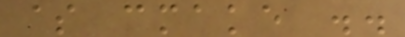$ cmake ..
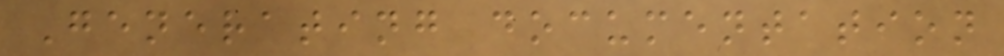Generating documentation
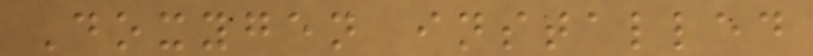Doxygen installed
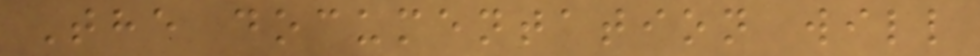The documentation will
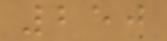250
